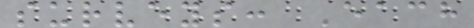surveys: Each
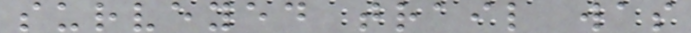surveyed trail was
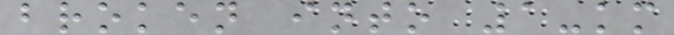broken into 1-km
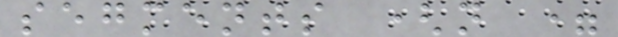segments (n =
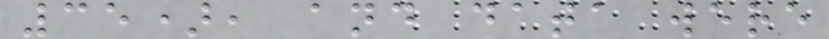35), and data were
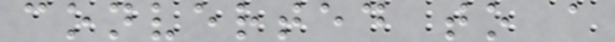converted to a
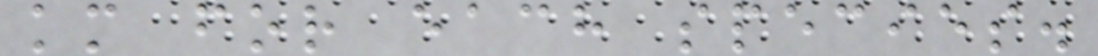km for each species.
